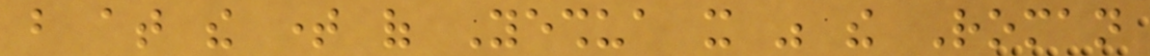but at the time of Yeshua it was the Roman
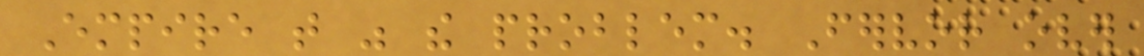Empire that was the problem. Fervor over
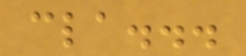cla...
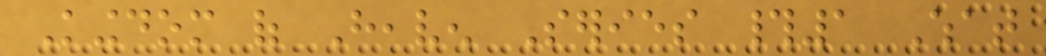Kingdom of Heaven Series #1 What
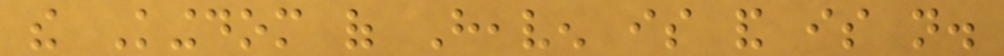the Kingdom of Heaven is and is not.
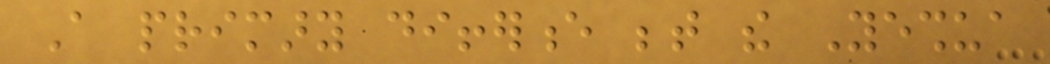A primary difference between the Yeshua
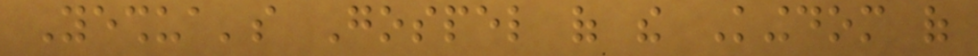Yeshua's Gospel of the Kingdom of
